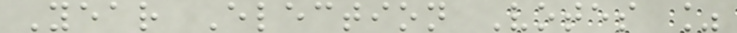Year Election Votes %
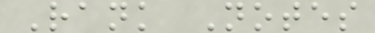Rank Notes
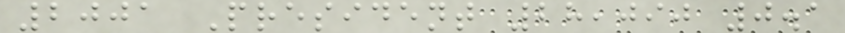2001 President 28,090 0.1
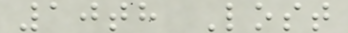10th Lost
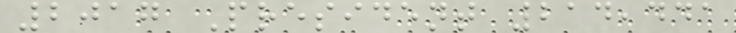2017 President 214,441
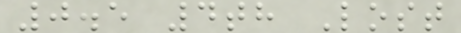0.5 4th Lost
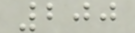200
